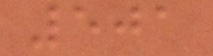501
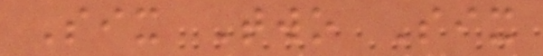Six Two Six
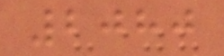2080
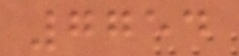7754
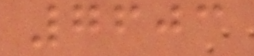7603
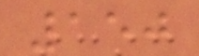150
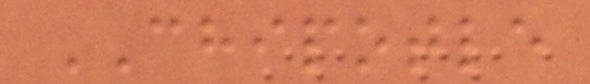CHIPOTLE
